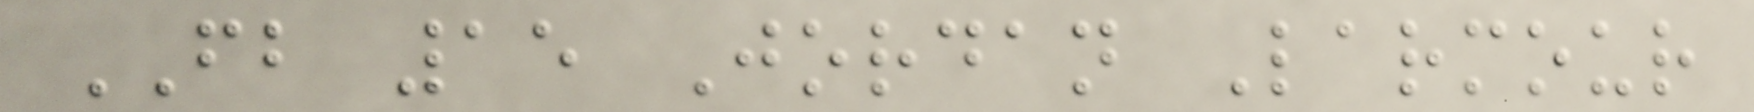FB 15 Jordan Larmour
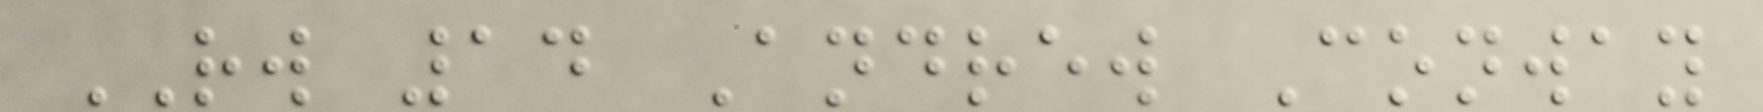RW 14 Andrew Conway
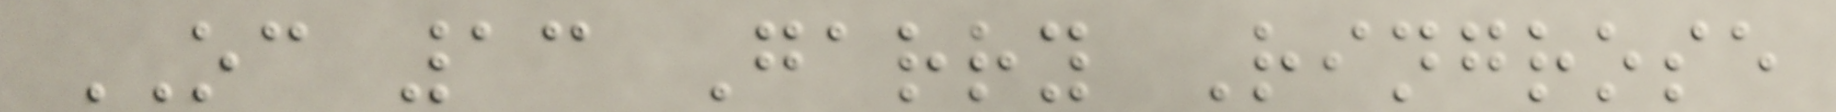OC 13 Garry Ringrose
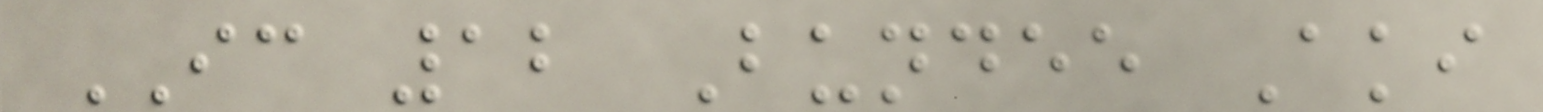IC 12 Bundee Aki
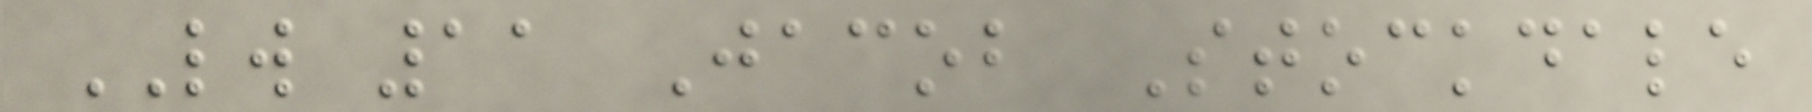LW 11 Jacob Stockdale
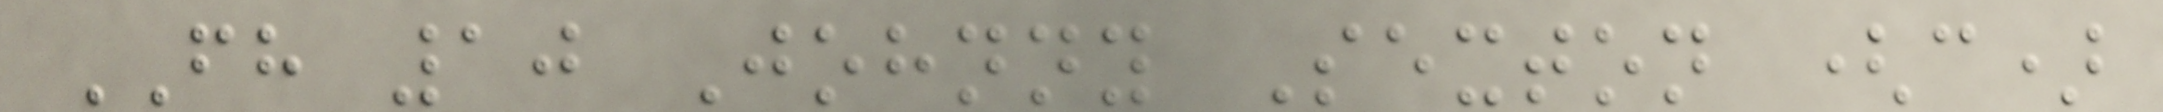FH 10 Johnny Sexton (c)
